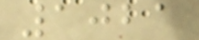1021
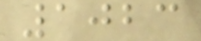1023
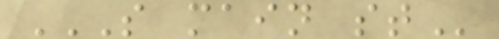S MAIN ST
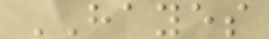HAYES
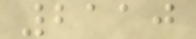2110
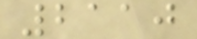2110
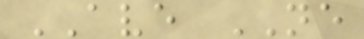AVE NE
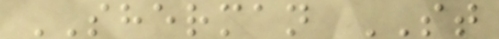SHERMAN ST
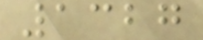1327
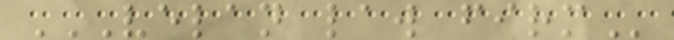VELAN LAW FIRM
